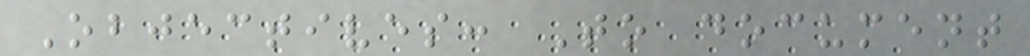Objectives: To document
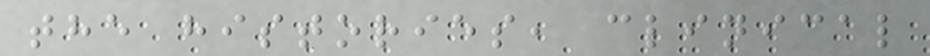the histories, clinical
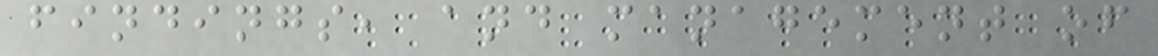findings, and management of
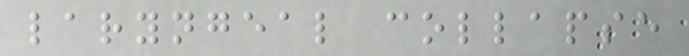laryngeal collapse
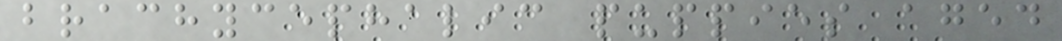brachycephalic puppies aged
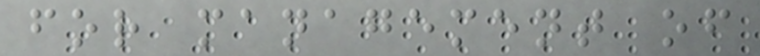for management of
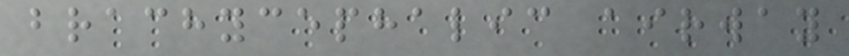brachycephalic airway
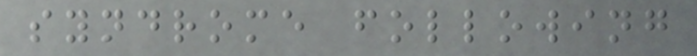syndrome following
